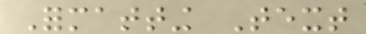Formatting Text
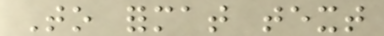To format text
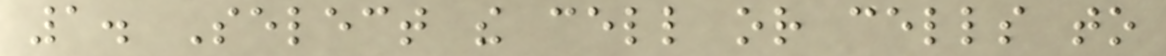1. Select the cell or cells to
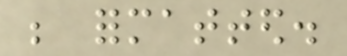be formatted.
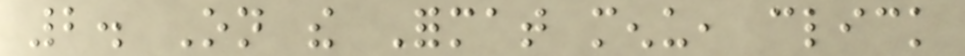2. On the Format menu, click
